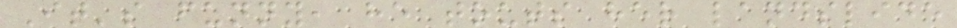It's funny, he touts her landslide
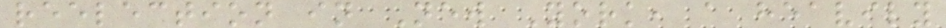reelection in New York, a heavily
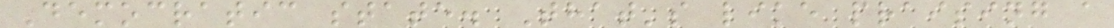Democratic state. That's like praising a
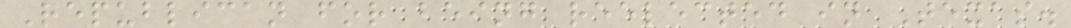Republican for being reelected in Texas.
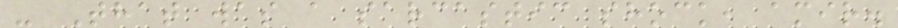- That was a sarcastic shock, amir.
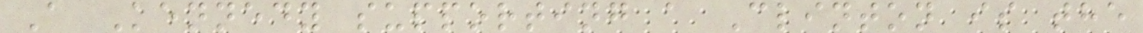A Kennedy supporting a Clinton is the
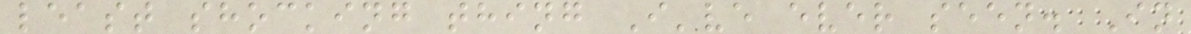least shocking thing I've ever seen. In
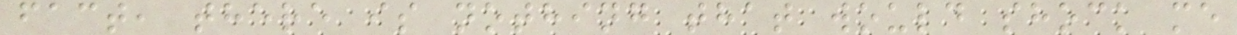fact, there is nothing that would shock me
